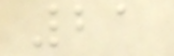21
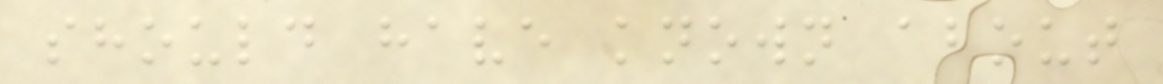should have known about
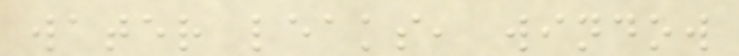water leaks, window
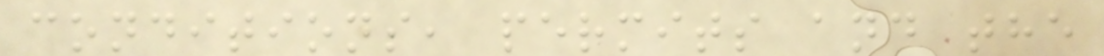conditions, permits and the
